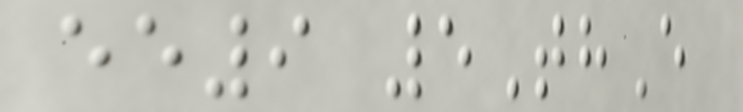ee9 5ThE
